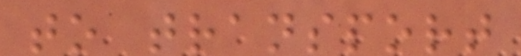to transport
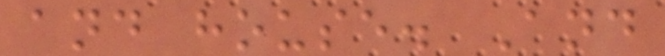and house. And
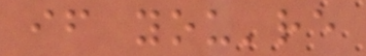if you're
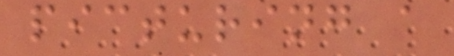picturing a
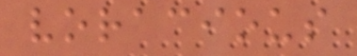voracious
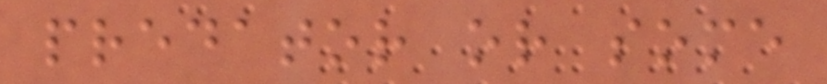predator or some
